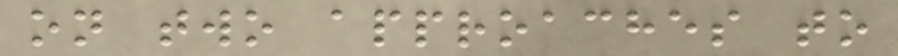on two approaches to
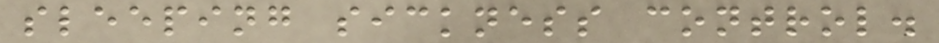sleeping sickness control.
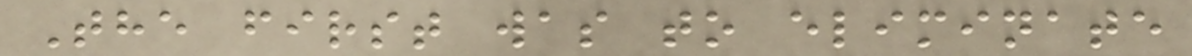The first was to eliminate
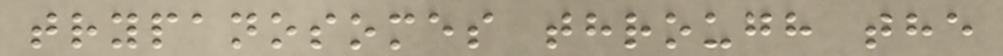trypanosomes through the
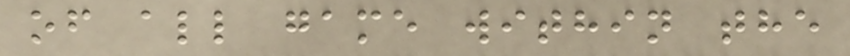of all game within the
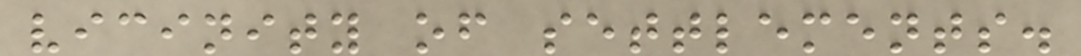vicinity of settlements.
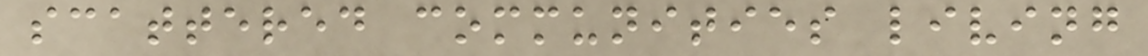scattered communities living
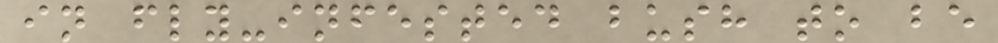in fly-infested bush to be
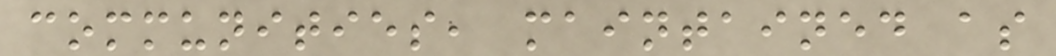communities, maintained as
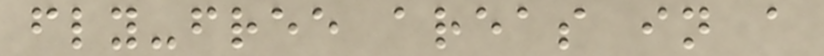fly-free areas in a
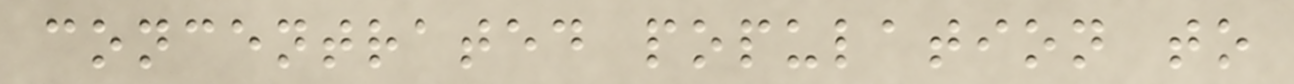concentrated population to
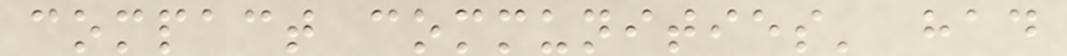compact communities' had
